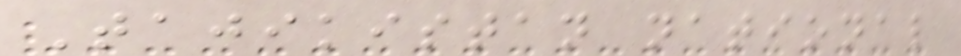Tajikistan national
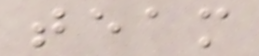team
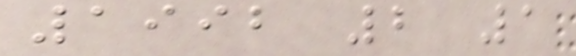1992 2 1
